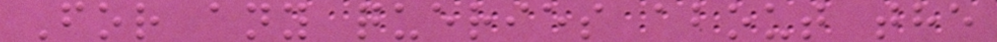For any queries about the
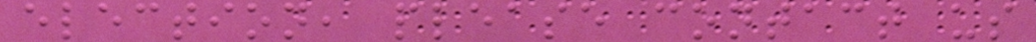election, please contact us
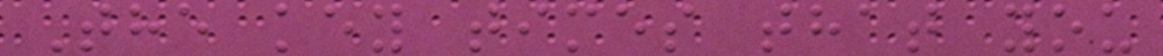The key times that you
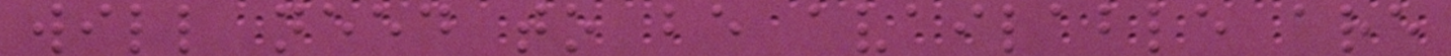will need to be available are
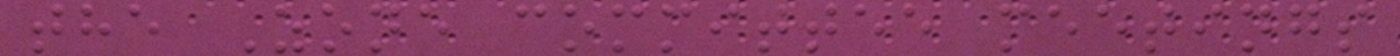the Zone committee meetings
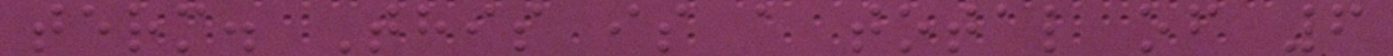term. This is a total of 6
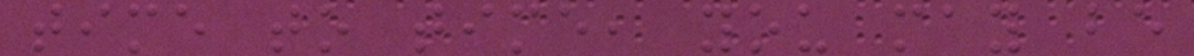time to time, you may be
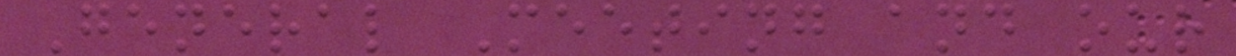General Meeting and our
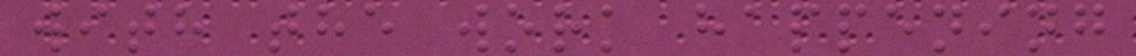with the work happening
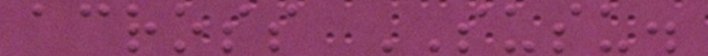across SUSU.
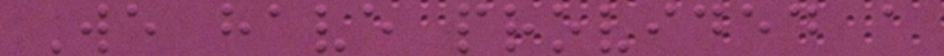We have provided a
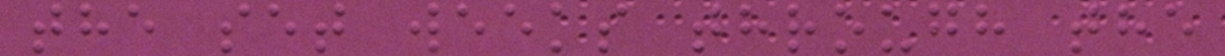the set weeks through the
